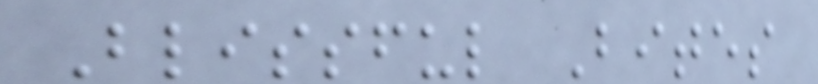Blissful Bites
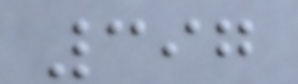397
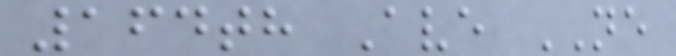164th Ave NE
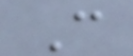C
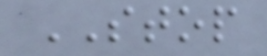STOP
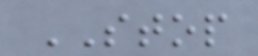STOP
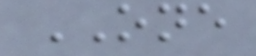ONE
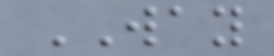WAY
